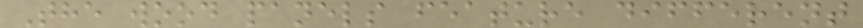The wood panels feature different
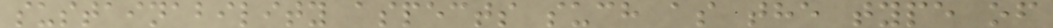sustainability aspects such as the type of
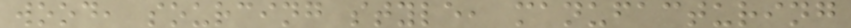wood, sourcing style, manufacturing
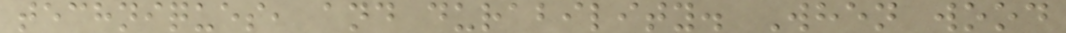techniques, and durability. When wood
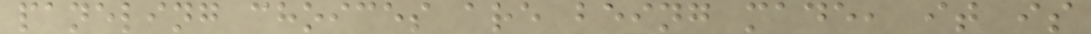paneling choices are being made, it is
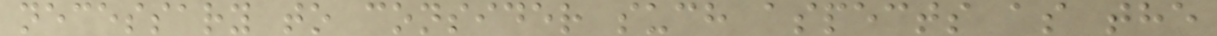necessary to consider such aspects as the
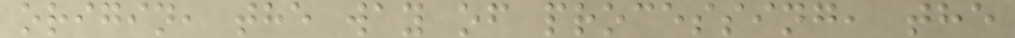origin, the way of processing, the
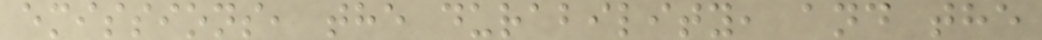emissions, the durability, and the
